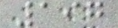197
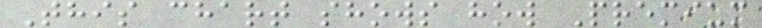This chart shows how Premium
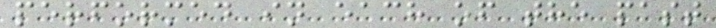performed in each of the past
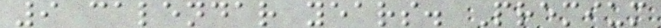9 calendar years. Premium
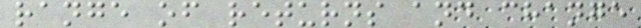range of returns and change
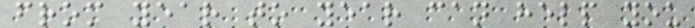from year to year can help you
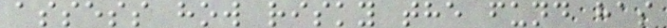assess how risky the fund has
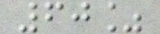60%
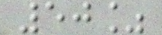50%
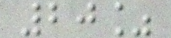20%
